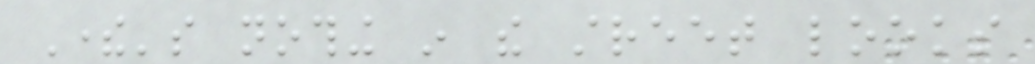There's nothing in the street looks
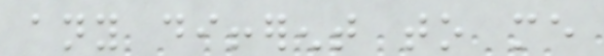any different to me
